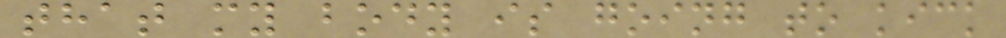that my body is going to kick
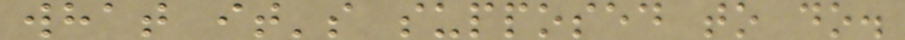what it's supposed to do.
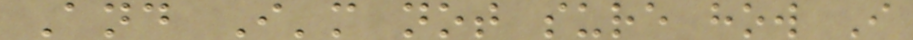And I'm not sure how I
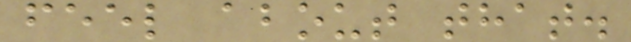feel about that.
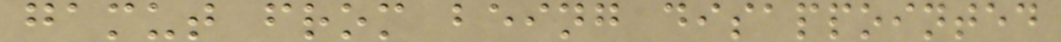gamut from being disappointed
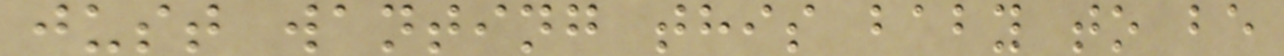just wanting this baby to be
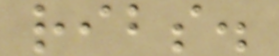ribs.
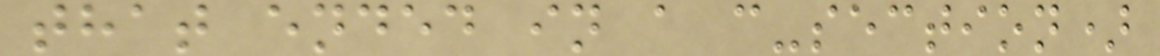that ended in a c-section)
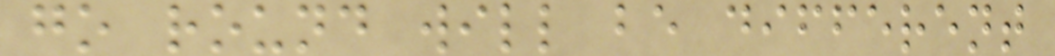go round will be different
